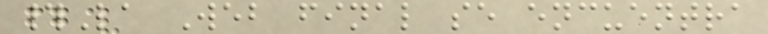#La Web final se encuentra
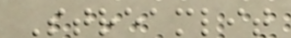Streamlit
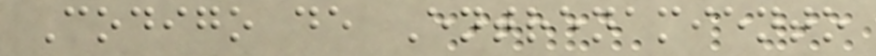Codigo de Entrenamiento
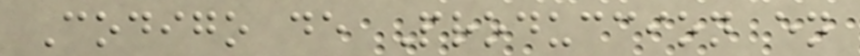Codigo de Produccion en
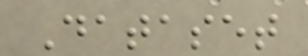Dataset
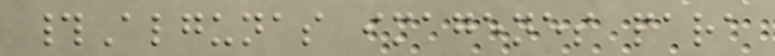#Algunas imagenes para
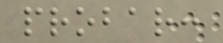probar:
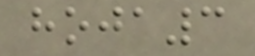hoja3
